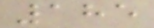185
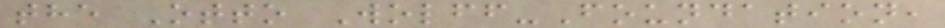the Otto Wolff-Foundation,
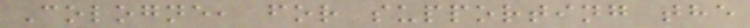Cologne, for supporting the
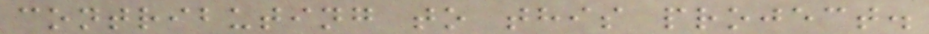contributing to this project.
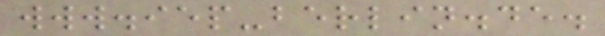www.iep-berlin.de.
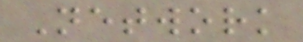Network
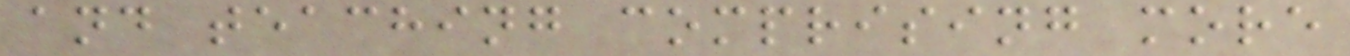and teaching comprising more
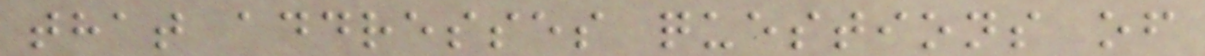that addresses questions of
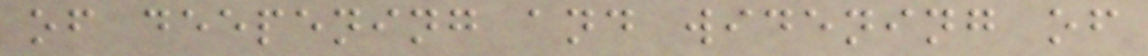of deepening and widening of
